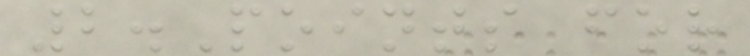2.Points for
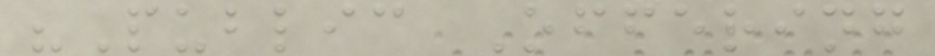"Public Offering
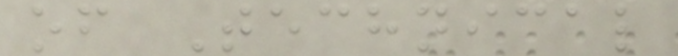of Technical
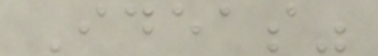Ideas"
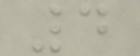4
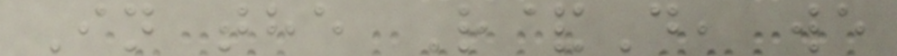In the R&D, we
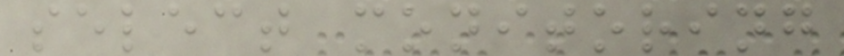select monitoring
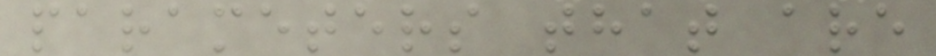parameters that are
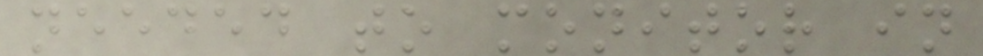needed to monitor in
